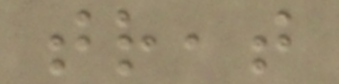treat
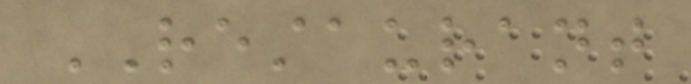RESTAURANT
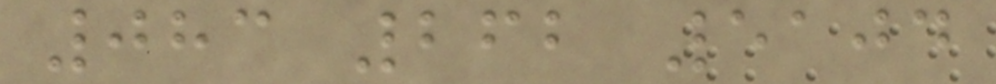083 262 5104
